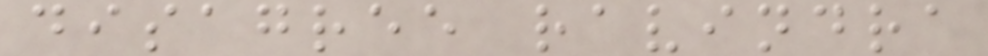disagree ravindra
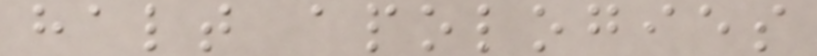halt apologies
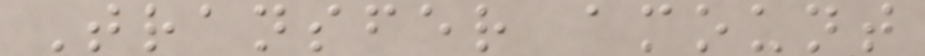Transfer amount
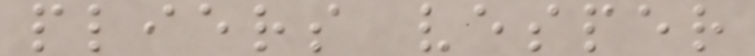pliers vesper
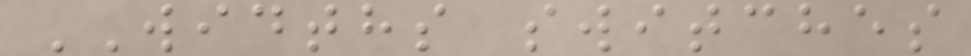WIDTHS switches
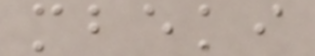mbeki
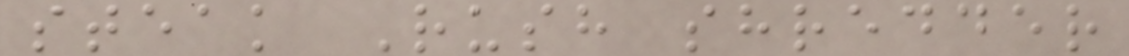steak Rush shredder
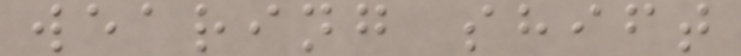wearing shift
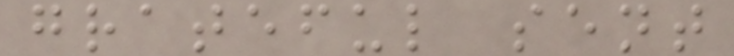grateful sent
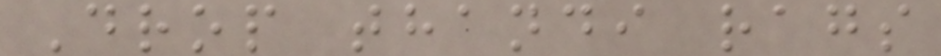Drop thandi rags
